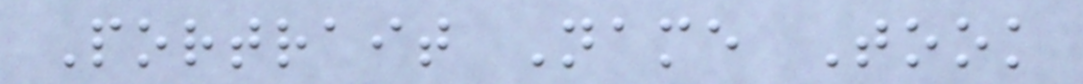Portrait Name Took
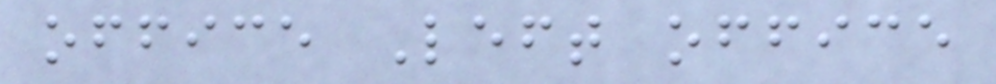office Left office
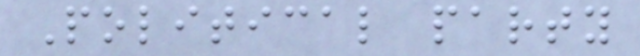Political party
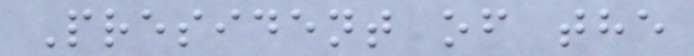President of the
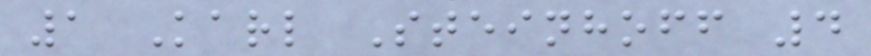1 Karl Steinhoff 4
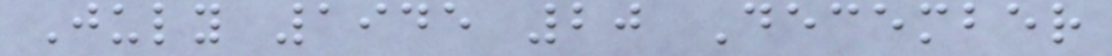July 1945 20 December
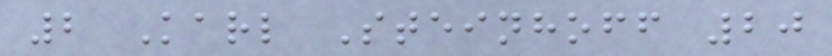2 Karl Steinhoff 20
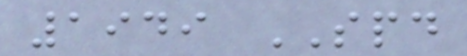1949 SPD
